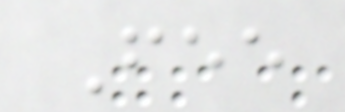Fee
